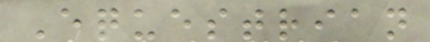Equestrian
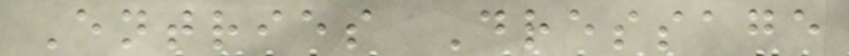Entries Dressage
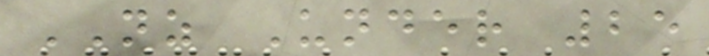NZ Under 25
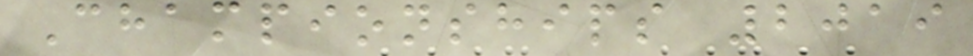Championships 2019
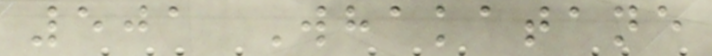501 Whakatane
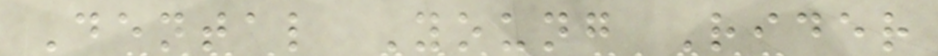Dental Young Rider
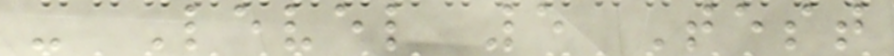- Level 5 Test
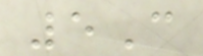5C
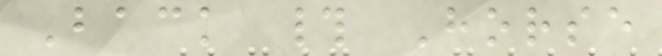Back # Horse
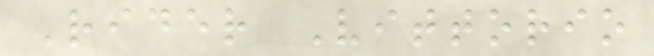Rider Vittorio
